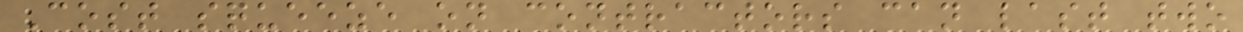Cost squeeze on contractors can last two
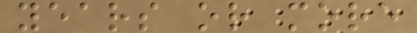years or more
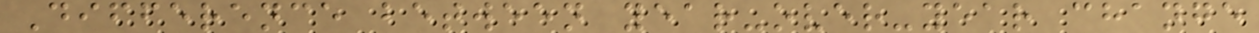Difference between year-over-year change
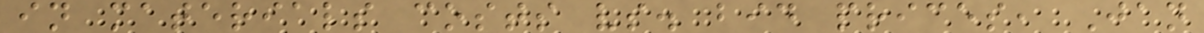in materials costs vs. bid prices, Jan
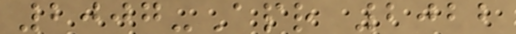2007-Apr 2022
